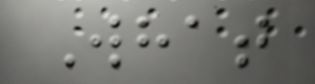What
